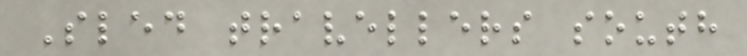Sled travellers south
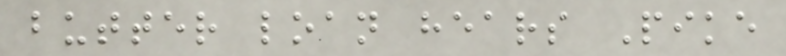butter loan hears Pike
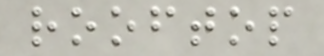rooftop
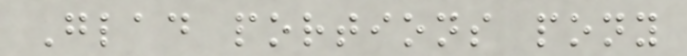Glad portions pony
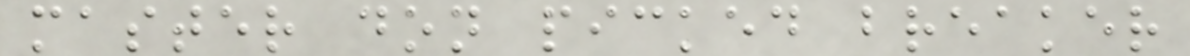master don picked breaker
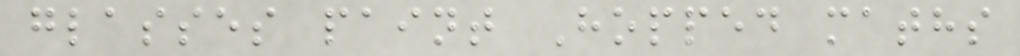glasses paint Hopped maths
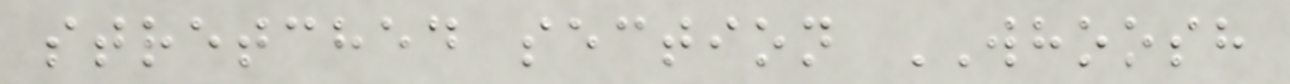stretched section WHOOSH
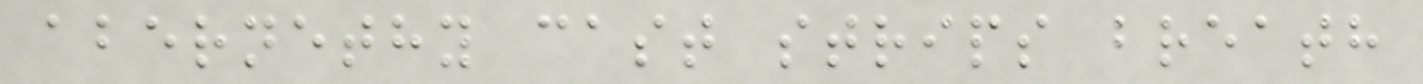abernethy cast strips breath
